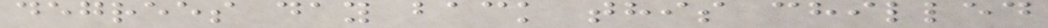degrees day back this chilled
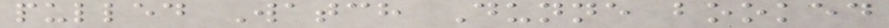pulled Watch Dunne booked
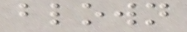blown
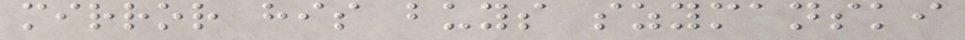mirror his buys szymanski
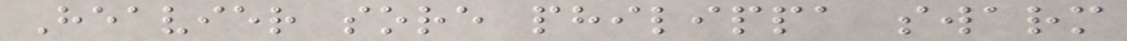Heavier sore philippa swarm
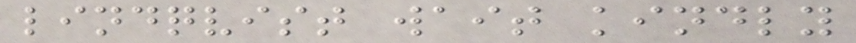lindqvist wait kindly
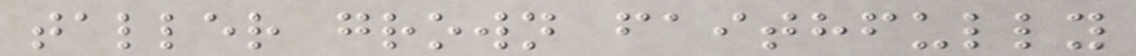taller grown faithfully
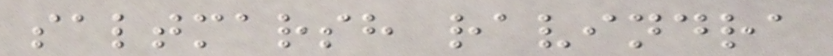saltmarsh ravindra
